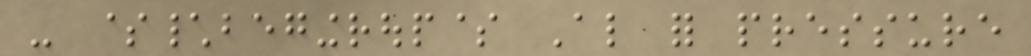- $\begingroup$ Also for pressure
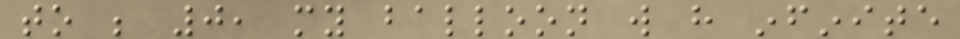to be 0, my balloon will have infinite
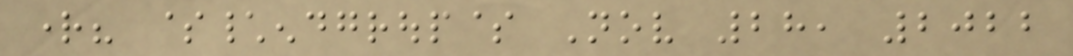right? $\endgroup$ Nov 28, 2022
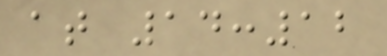at 14:12
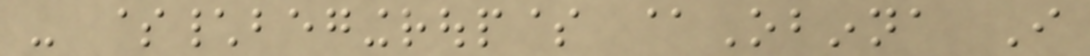- $\begingroup$ @Obinna I
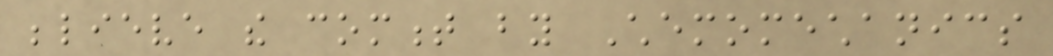believe the comment by Chemomechanics
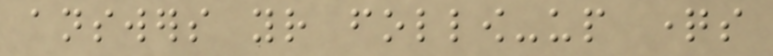answers your follow-up questions
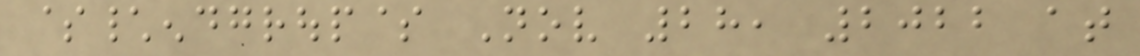$\endgroup$ Nov 28, 2022 at
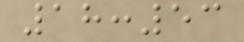18:53
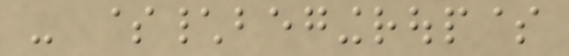- $\begingroup$
